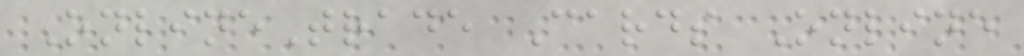OnlineTrade Cards Online
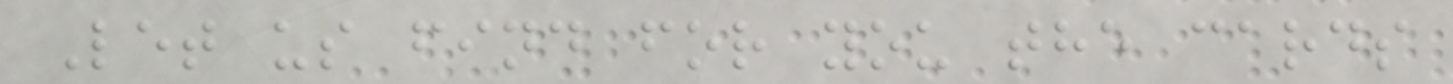Let us find for you the cards
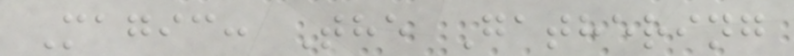Magic: The Gathering
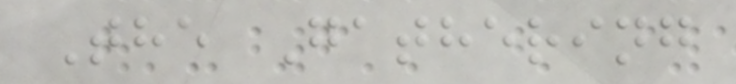The Gathering
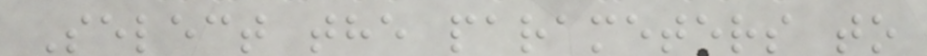Select the parameters to
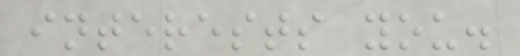interests you.
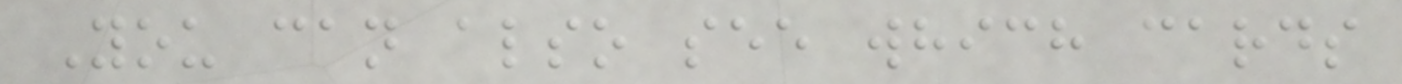You can also see which cards
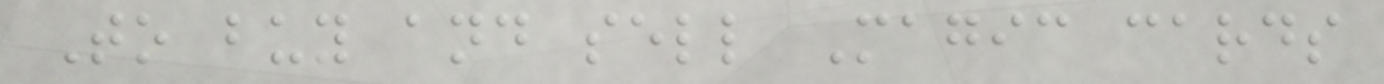To buy and sell Magic cards
